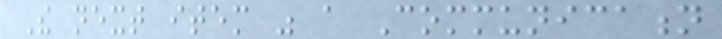The next item was a Communication
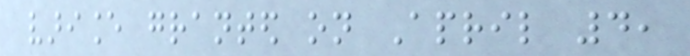variance granted on April 4,
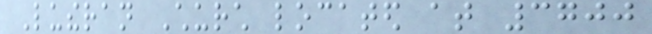Lutheran Church located at 3700
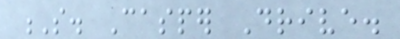S. Casper Drive.
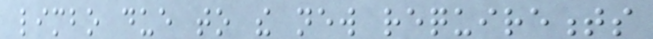limbo due to the new requirements
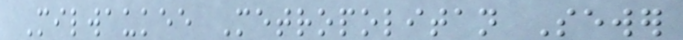Milwaukee Metropolitan Sewer
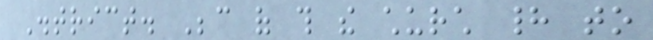District. Because of this the church had to
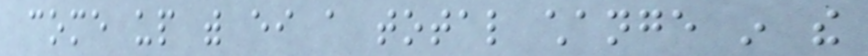come up with either a total change in the
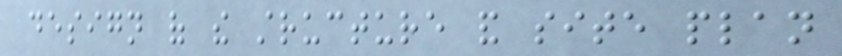design of the structure and site plan
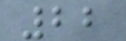22
